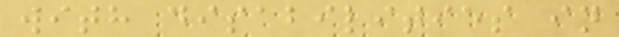with disabilities in
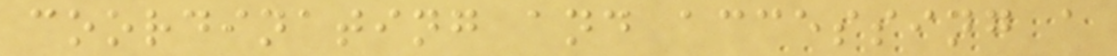coordinating and accessing a
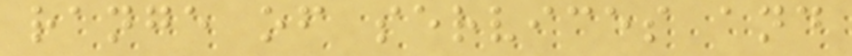range of services and
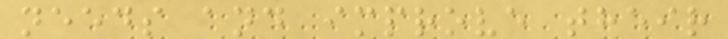needs and improve their
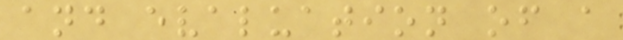and evaluation of a
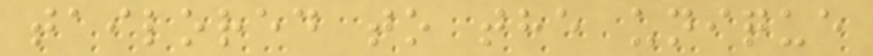tailored to the unique
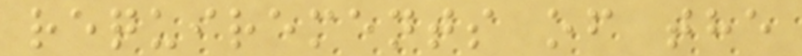requirements of the
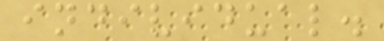individual.
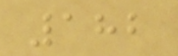182
